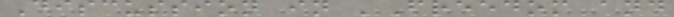Discussion in 'Freedom and
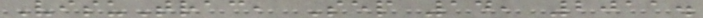VisuTrac, Sep 14, 2011.
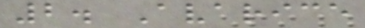2. Avarice
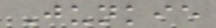Junkie
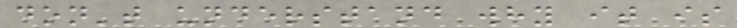don't understand why it is
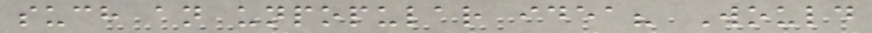such an unpopular idea? Would
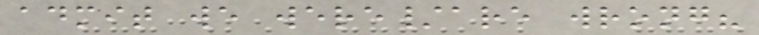admit we were/are wrong?
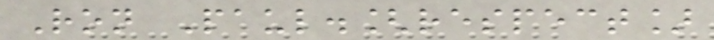Ron Paul.[respect]
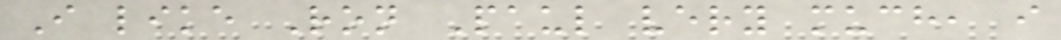I like Ron Paul very much, i
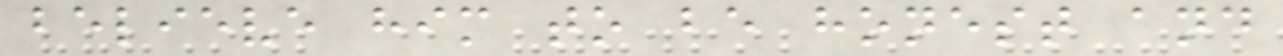believe him to be honest and
